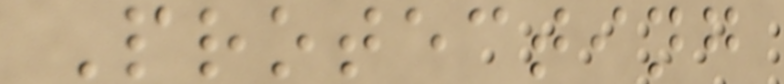Protecting
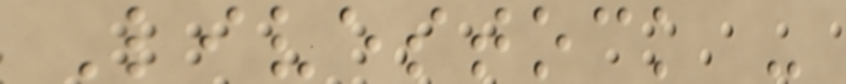Livestock -
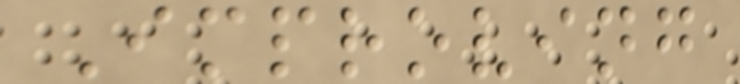Improving
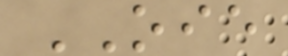OIE
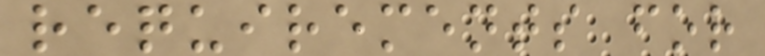requirements for
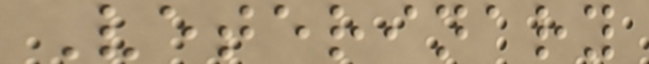Veterinary
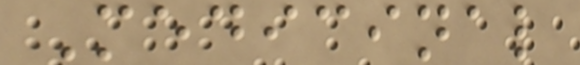Medicinal
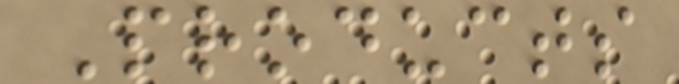Products
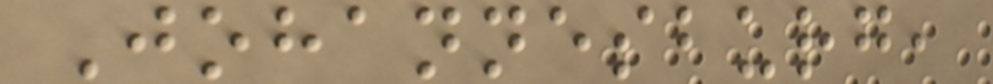Johannesburg,
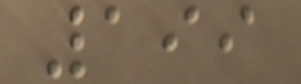199
